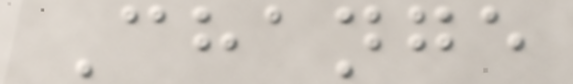Change
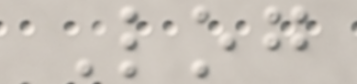Log
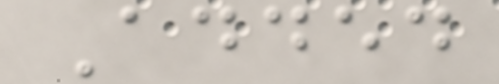Added
